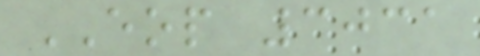EOP 3031
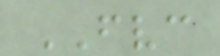FVC
